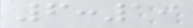6:19
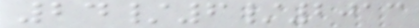24/6/2013
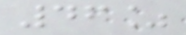46%
